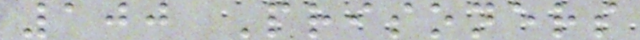100 Prisoners
